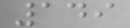149
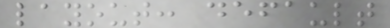layout: default
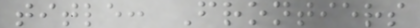title: Frontiers
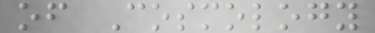of Cosmology
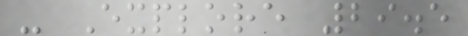- Explore 29.5
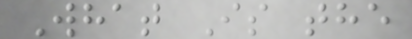What Is the
